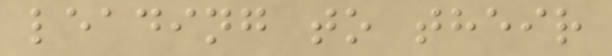leading to their
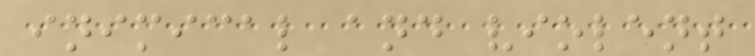inimical and violent
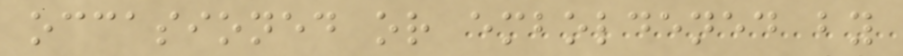occasioned or emboldened by
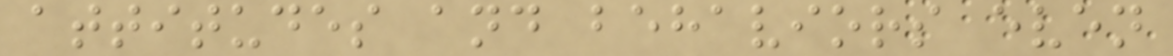attitudes and behaviors even
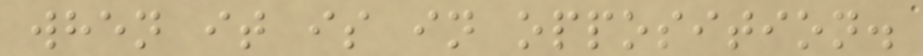when it is in opposition.
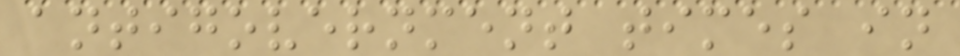antigovernment times in
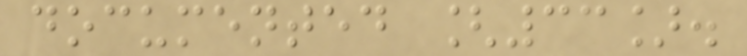documented [33].
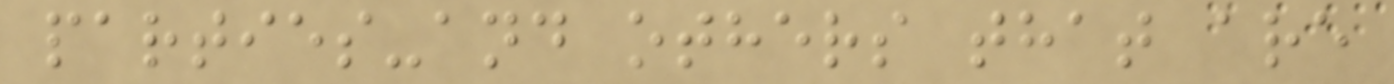parties-and others that are
